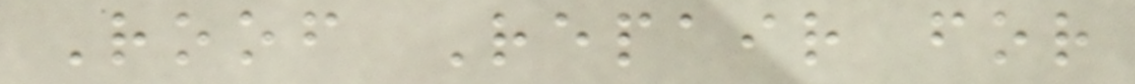Roof Repair for
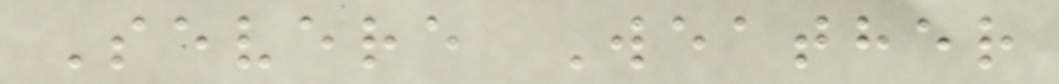Severe Weather
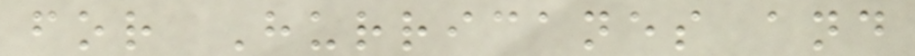for Hurricanes and
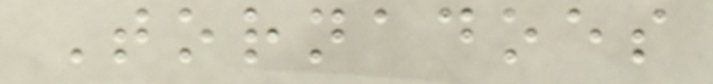Tornadoes
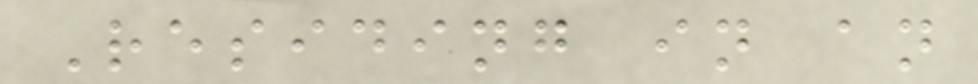Residing in an
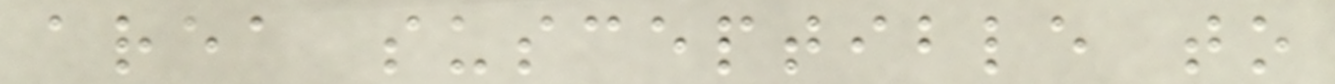area susceptible to
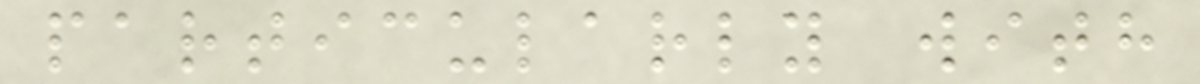particularly with
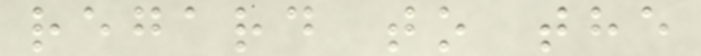regard to the
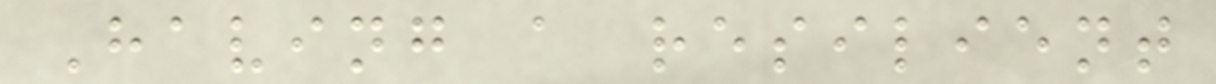Having a resilient
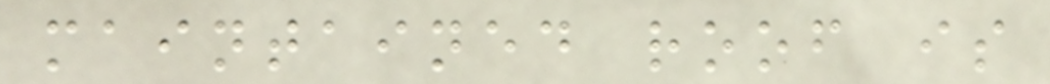maintained roof is
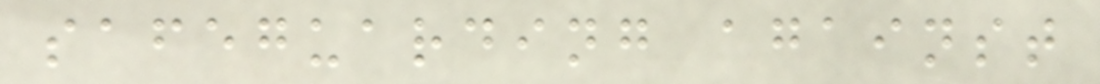safeguarding against
